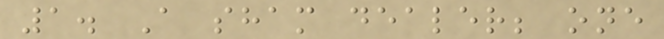1. A sham dealer; one
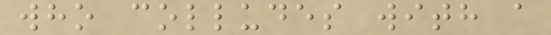who colludes with a
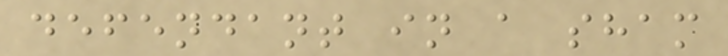defendant in a sham
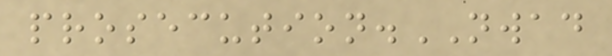prosecution.NWAD
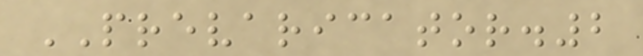PREVARICATOR.2
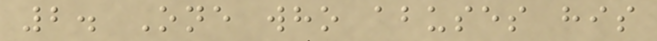2. One who abuses his
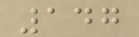147
